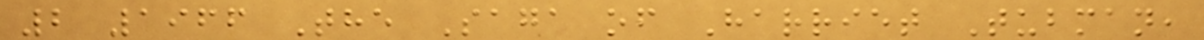2 1966 The Saga of Harriet Tubman,
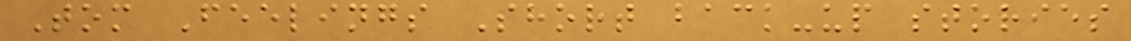Tom Feelings Short back-up stories
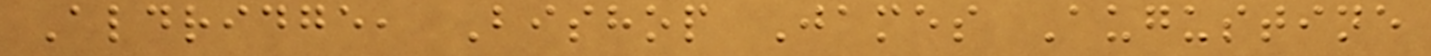Aldridge, Bishop James Augustine
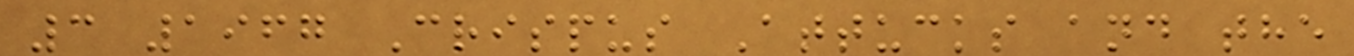3 1967 Crispus Attucks and the
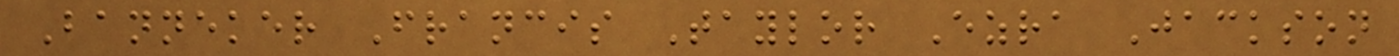Banneker Francis Taylor Ezra Jackson
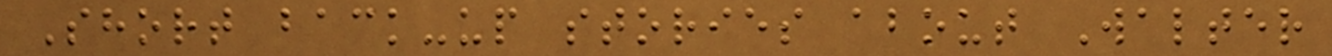Short back-up stories about Walter
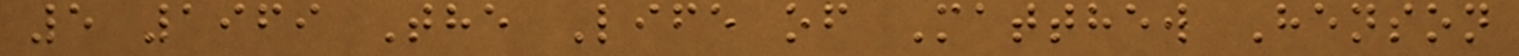5 1969 The Life of Matthew Henson
